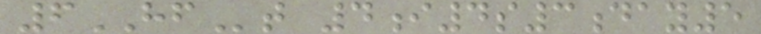6HFt 4i4s3day5
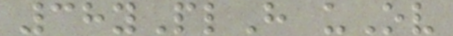38yPlH uOv
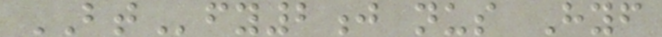BTfy2j nus Hyf
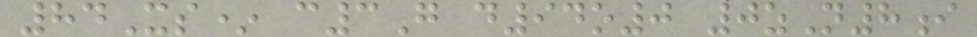84Xs* c3G d94o0 0zN8i
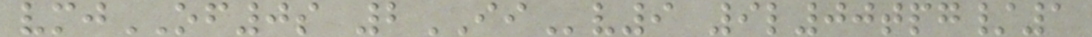vmjOF0s 2IIv9 9l00tpg/1
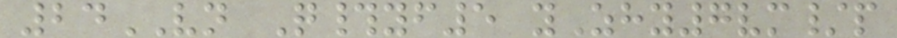24VN Q#yf5 yZhy7vm/p
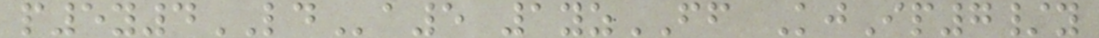p5y4LDa5 1yzFF KjIp7/y
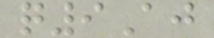q9Aj
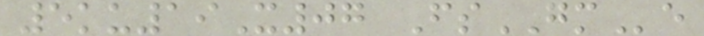5ku19X07 FsGMe
